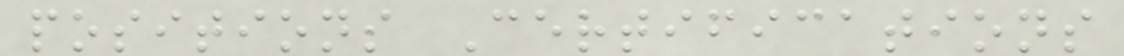positions Certifications
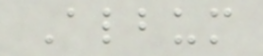Album
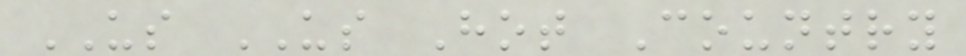US US Hot Country
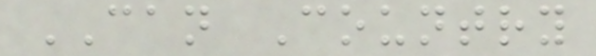CAN Country
